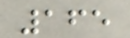165
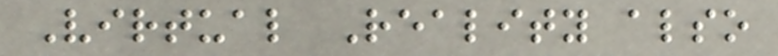Virtual Reality also
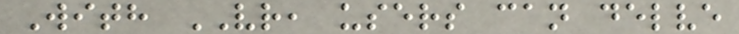With VR, users can delve
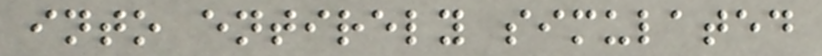into entirely simulated
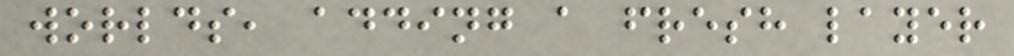worlds, adding a fresh layer
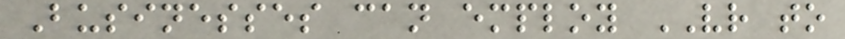Businesses can employ VR to
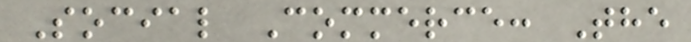Social Commerce: The
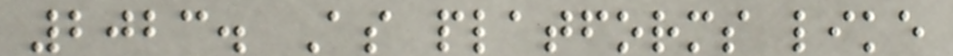2023. As platforms like
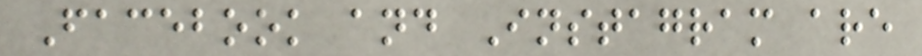Facebook and Instagram are
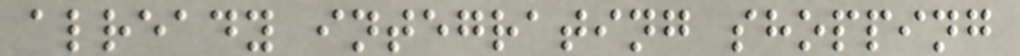already integrating shopping
